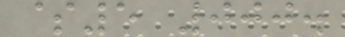$5 000.
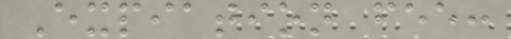Expiation fee:
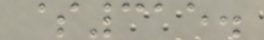$315.
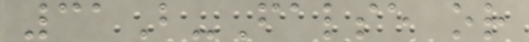31B-False or
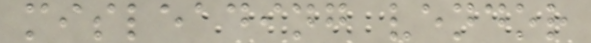misleading vendor
